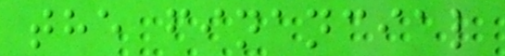the financial
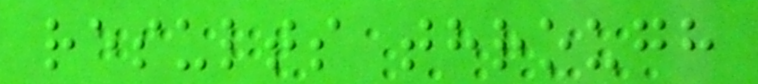results through
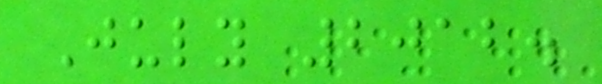July 2012.
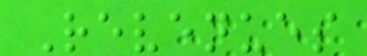Revenues
